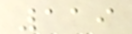119
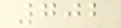702
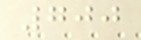700
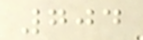704
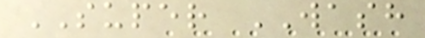SUPER WASH
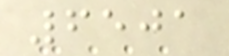6501
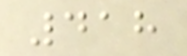418
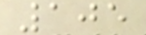105
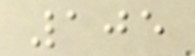105
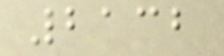2132
